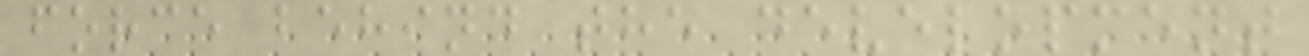force behind the development
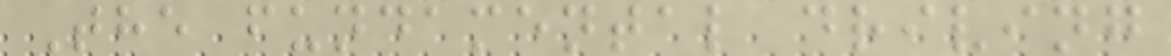The fundamental driving
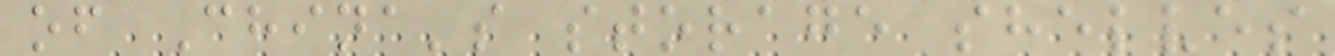of China's storage shelves
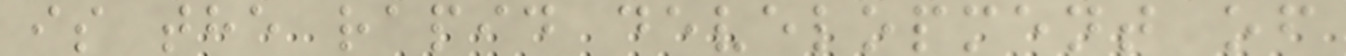is the rapid development of
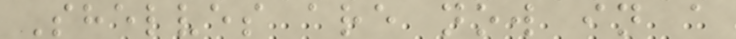Shelves are now in a
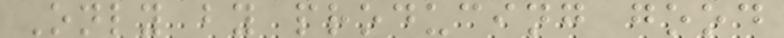Only by producing good
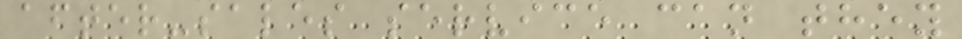after-sales service can they
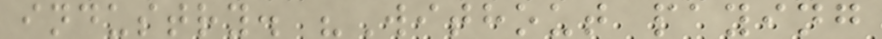industry. "Without paying
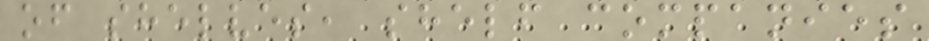of shelves, shelf companies
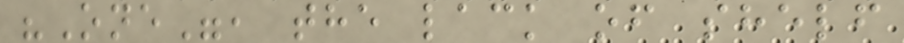"One", the lack of shelf
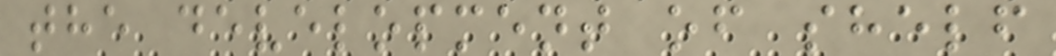the development of shelf
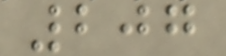207
